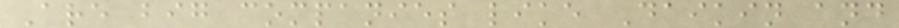Are big companies like Daikin and
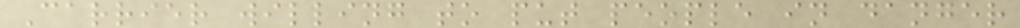Carrier willing to put people in danger
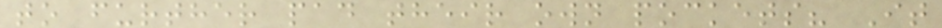to further pad their own pockets? It
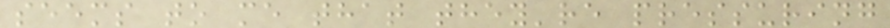seems to me that they're pressuring
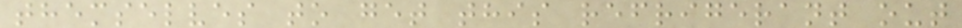themselves to get this refrigerant out
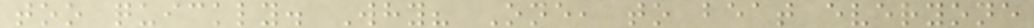too quickly. Why? One, to beat everyone
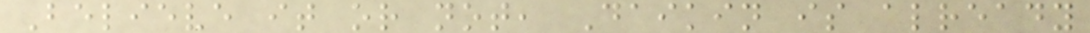Believe it or not, Daikin is already
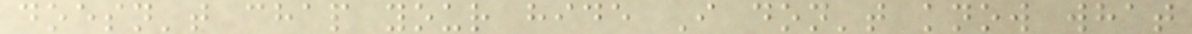doesn't chap your hide I don't know what
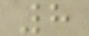8
